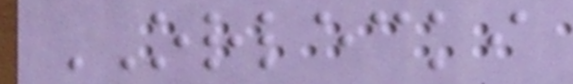ORLECKI
